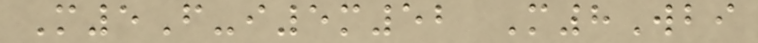M5F-i5m52 M8Wbi
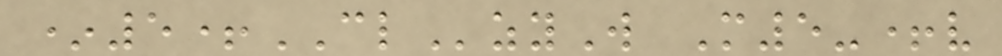*5+CLzyW M5-+v
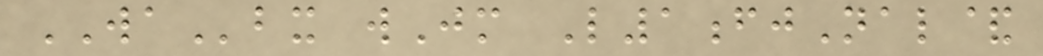WAbx wJm L1fjNal&
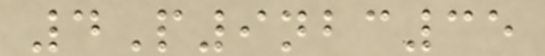4P9nbc35
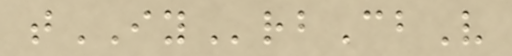tIYrbCbV
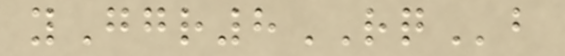yGgr8RQb
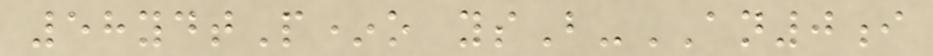58ydtP*o ysB-AN0i
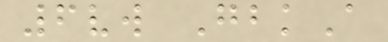6vw GbkA
